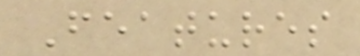Features
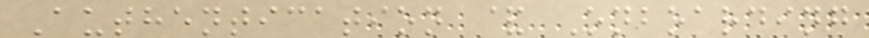Authentication & Onboarding
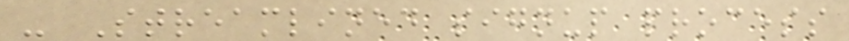- Streamlined signup process
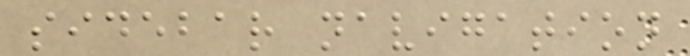sidebar navigation
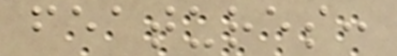features:
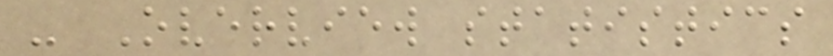- Overview statistics
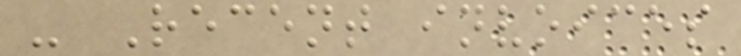- Recent invoices
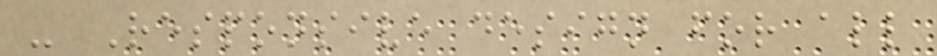- Responsive design for all
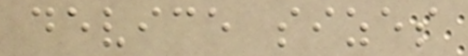device sizes
